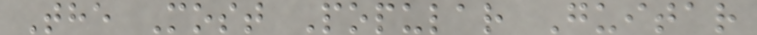The Most Popular Guitar
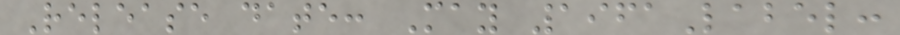Release date: May 1961Label:
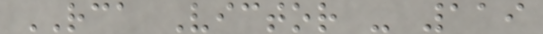RCA Victor - 119
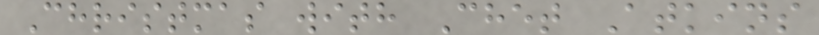Christmas with Chet Atkins
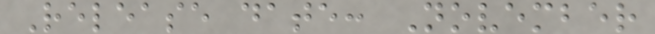Release date: November
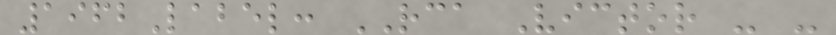1962Label: RCA Victor - -
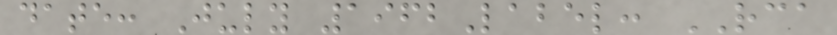date: July 1962Label: RCA
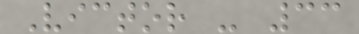Victor - 33
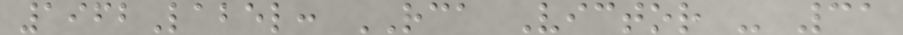1962Label: RCA Victor - 31
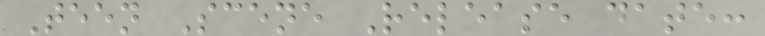Teen Scene Release date:
